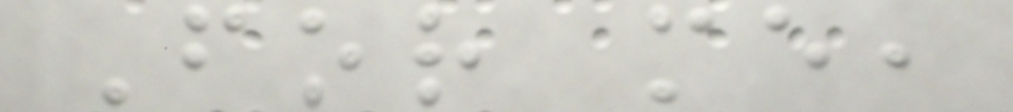For me,
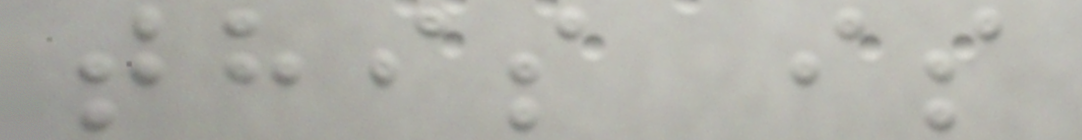this is
